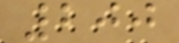200
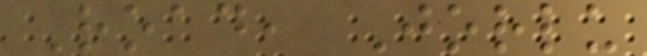Road, Jorlu
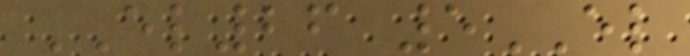EL26 5EL
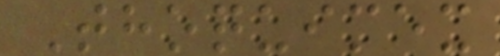Thoquimex
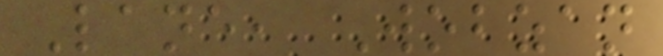Lane, Wobzan
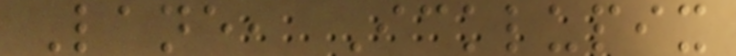Lane, Icklupix
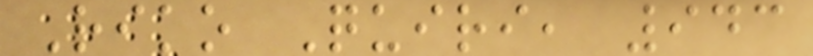Riko Quiri, 943
